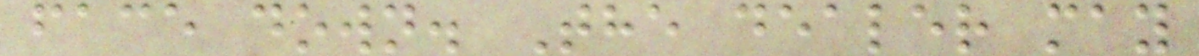face down. The dealer may
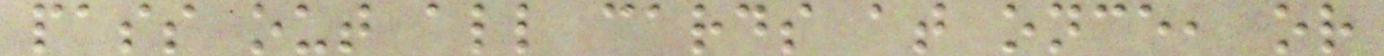pass out all cards at once, or
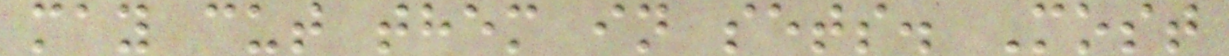may cut them in sets. Most
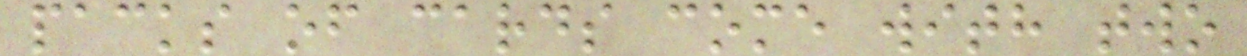packs of cards come with two
